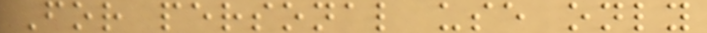For personal use only
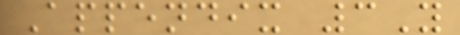Appendix 3Y
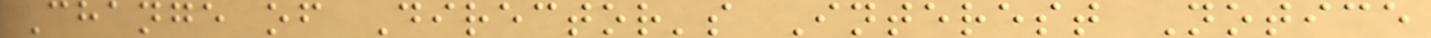Change of Director's Interest Notice
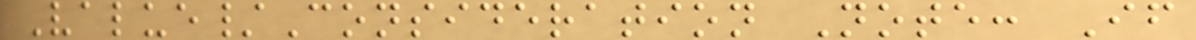Value/Consideration Note: If
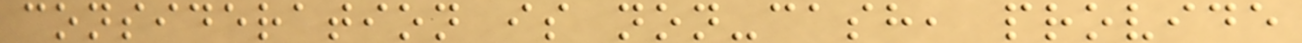consideration is non-cash, provide
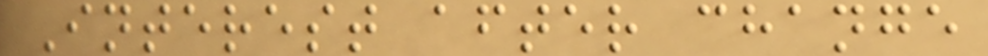Interest after change
